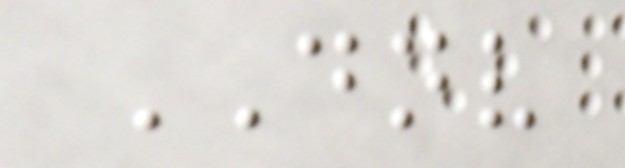DNV
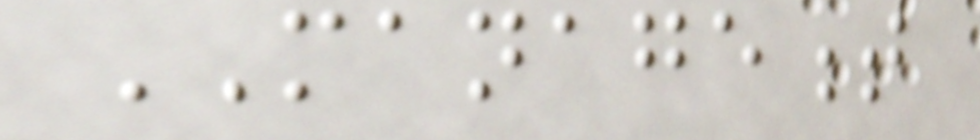MANAGEMENT
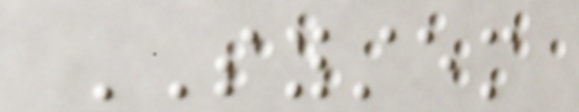SYSTEM
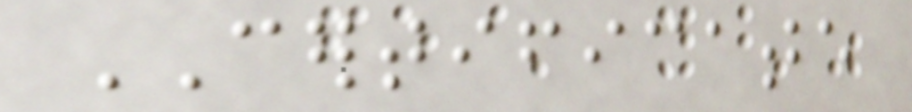CERTIFICATE
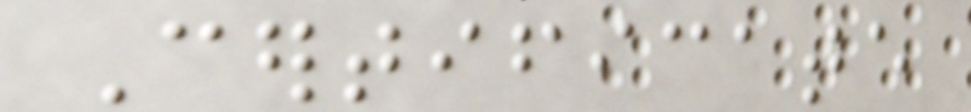Certificate
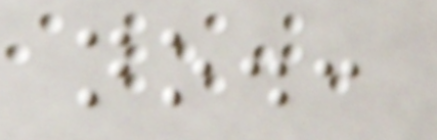no.:
